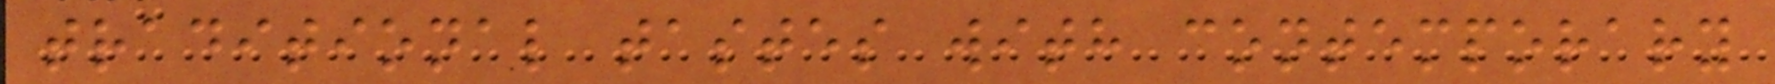traditional tastes with contemporary
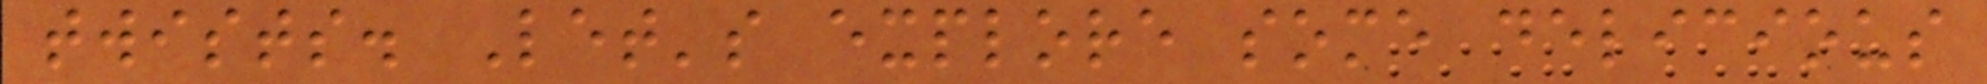twists. Let's explore some delicious
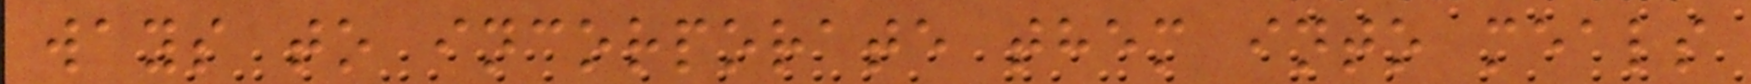ways to incorporate them into meals
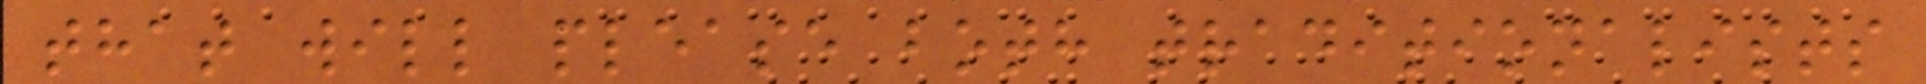that will please both traditionalists
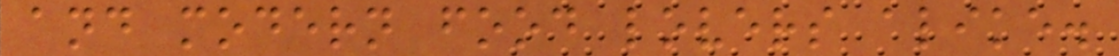and modern food lovers alike.
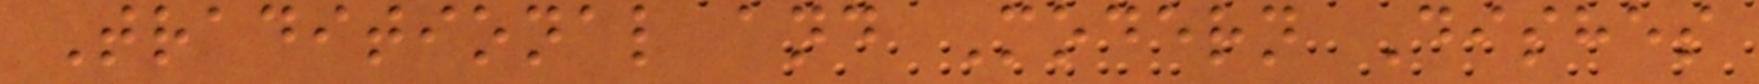Traditional and Modern Dishes
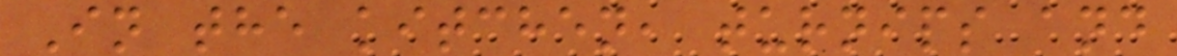In the kitchen, turnips and
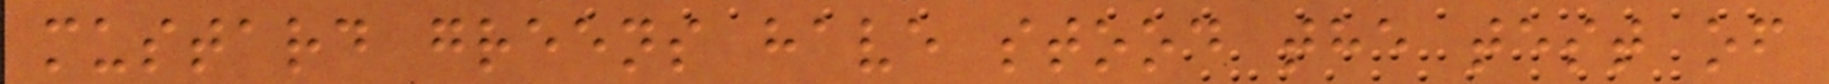mustard greens have stood the test of
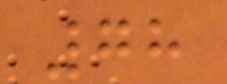78
